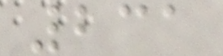231
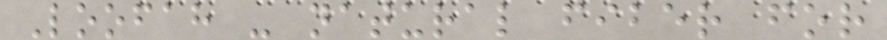Loofah - natural fiber for
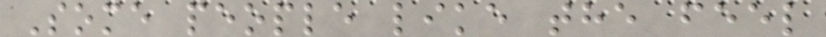Some people like the feel
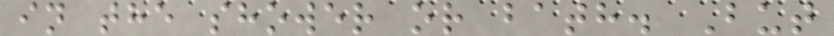in the shower or bath. But
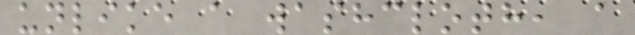unlike a washcloth, a
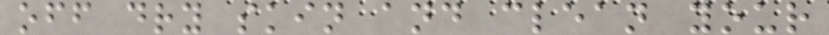off dry skin and clean your
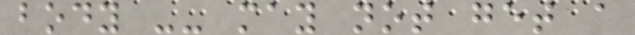body -- may not get a
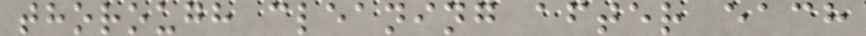thorough cleaning after each
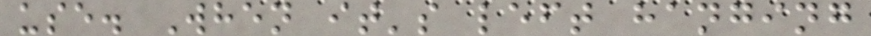use. When it's left hanging
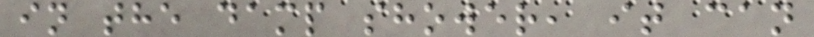in the damp shower, it can
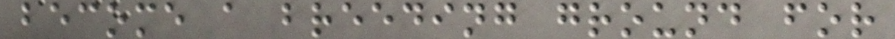become a breeding ground for
